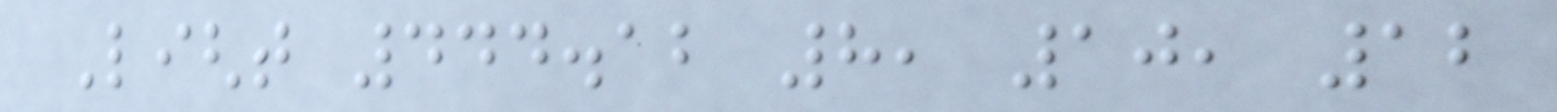Light 444.12 8, 10, 12
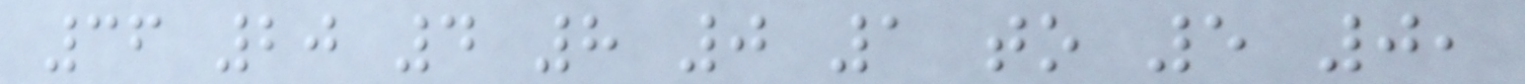36 20 4 8 0 1 to 5 0,
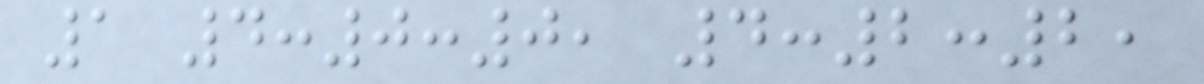1 4:0:0, 4:2:2,
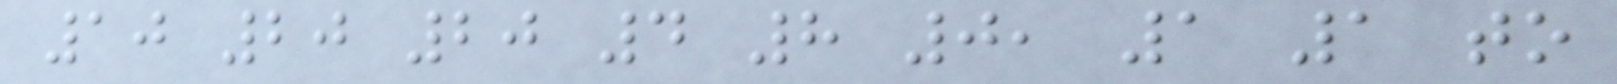10 20 20 4 8 0, 1 1 to
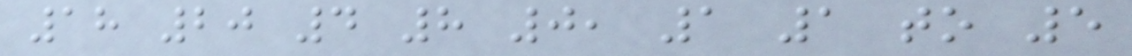18 20 4 8 0, 1 1 to 5
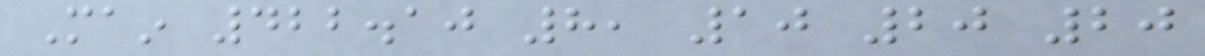Main 422.10 8, 10 20 20
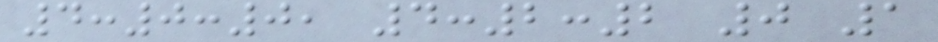4:0:0, 4:2:2 0 1
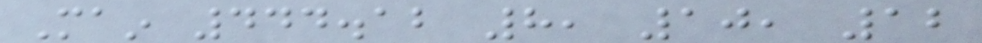Main 444.12 8, 10, 12
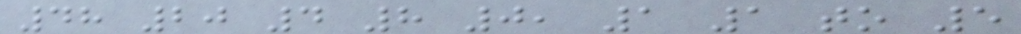48 20 4 8 0, 1 1 to 5
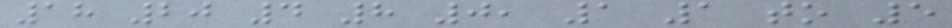18 20 4 8 0, 1 1 to 5
